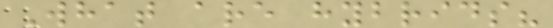What are hybrids?
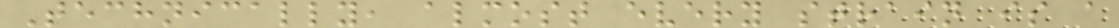Technically, almost every strain is a
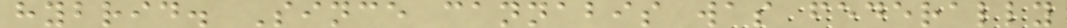hybrid. Since cannabis was federally
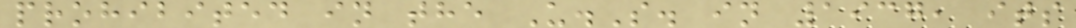prohibited in the U.S. in 1937, its
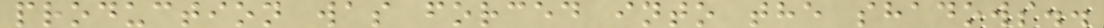production was forced into the shadows..
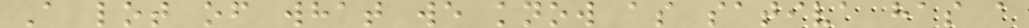A lot of what we know as sativa has a
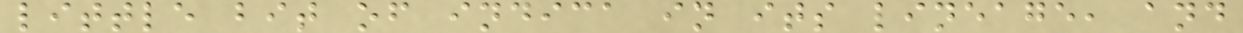little bit of indica in its lineage, and
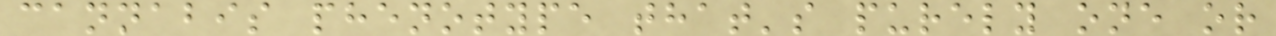cannabis phenotype that's purely one or
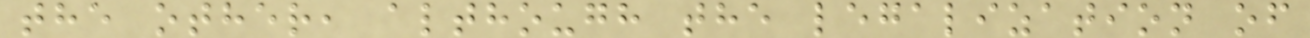the other, although the legalization of
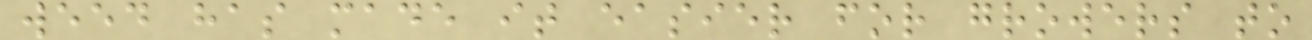weed has made it easier for growers to
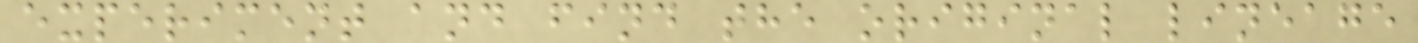experiment and find the original lineage
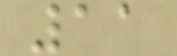11
